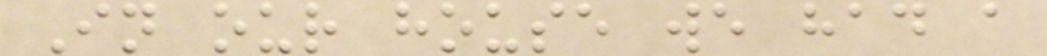In our house we had a
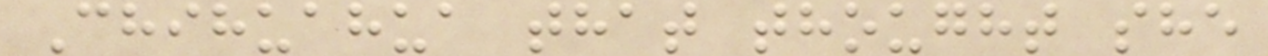Chihuahua that thought she
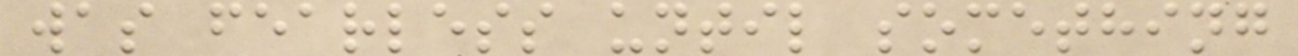was fearless until something
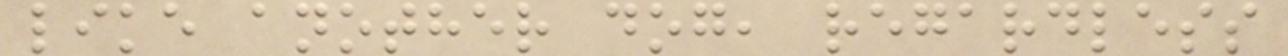like another dog, regardless
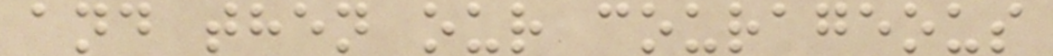and then our courageous
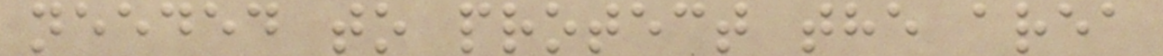needed to protect the area
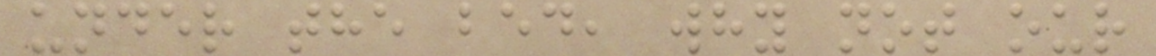under the bed, why not our
